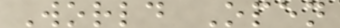World Open
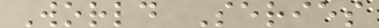World Series
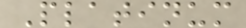Platinum
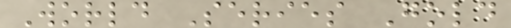World Series Gold
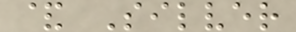& Silver
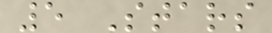5 Stars
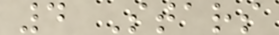4 Stars
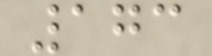173
